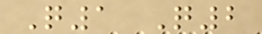Q1 Q2
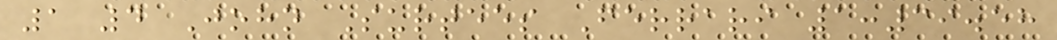1 4 John Surtees Ferrari 1:39.58
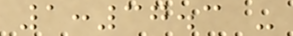1:37.3 -
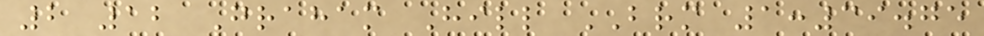2 12 Graham Hill BRM 1:39.75
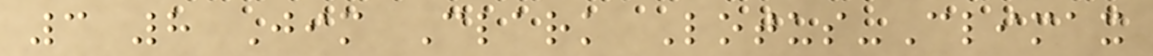3 8 Jim Clark Lotus-Climax
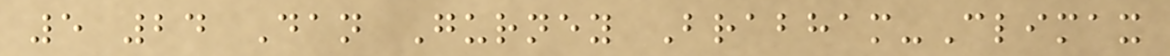5 24 Dan Gurney Brabham-Climax
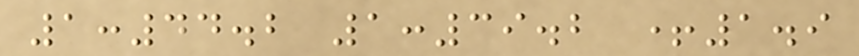1:44.2 1:39.2 +1.9
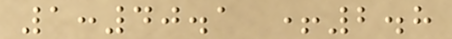1:40.1 +2.8
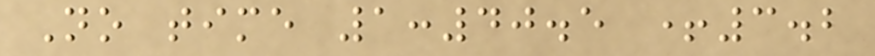No time 1:40.5 +3.2
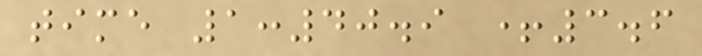time 1:40.9 +3.6
